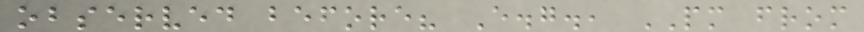observed before? E.g., PM from
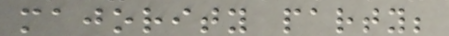majority party;
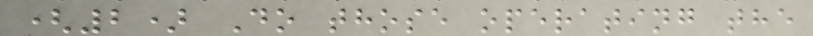(2) Do those operating the
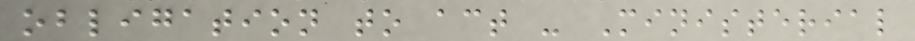obligation to act - Ministerial
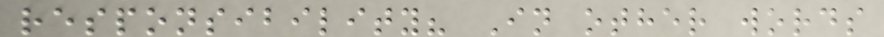responsibility? In other words
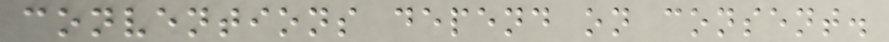conventions depend on consent.
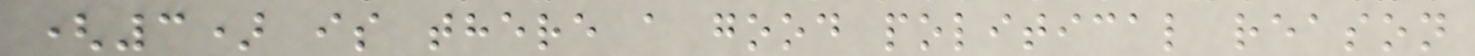(3) is there a good political reason
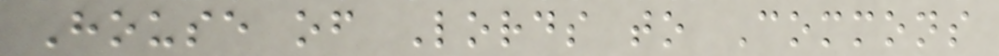House of Lords to Commons
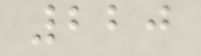220
